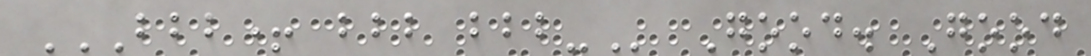BBB+ BBB BBB- Good. Good
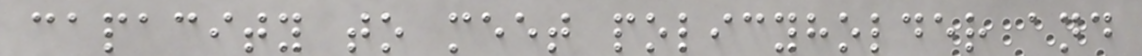capacity to meet policyholder and
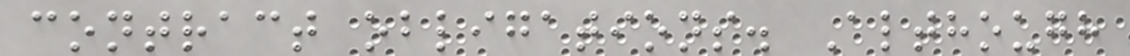contract obligations. Although
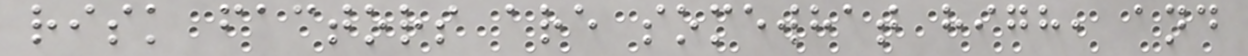risk factors are somewhat high, and
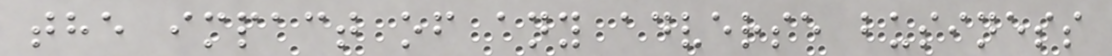the impact of any adverse business
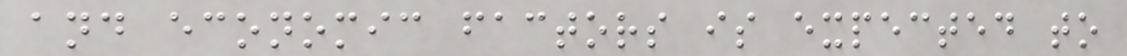and economic factors is expected to
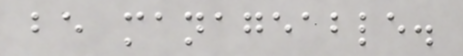be manageable.
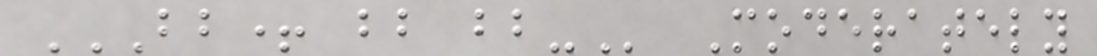BB+ BB BB- Moderately
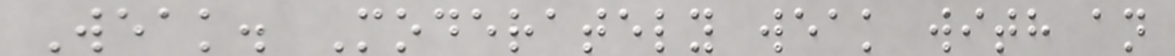Weak. Moderately weak with an
